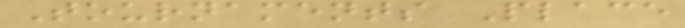Tournaments Place
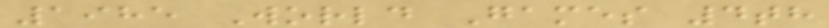1985 World Games 4th
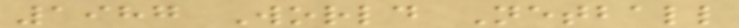1987 World Netball
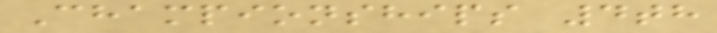Championships 4th
